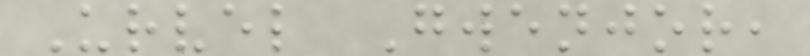Urvel Gwenjor,
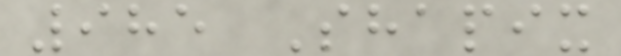985 Shapix
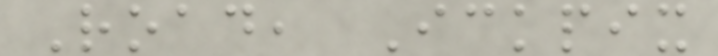Road, Ickpix
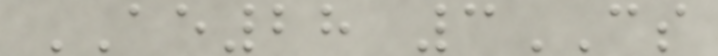AE28 3CS
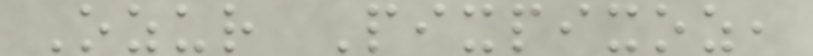Ozur Pixpixoz,
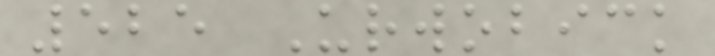525 Urwobick
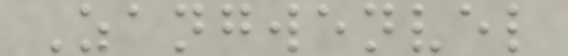Zangwenvel
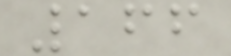166
